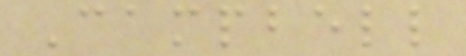Campbell
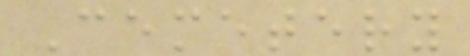Cemetery
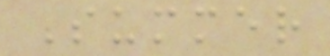Summer
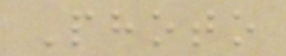Photo
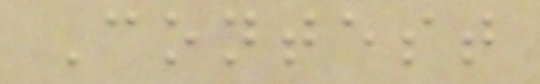Contest
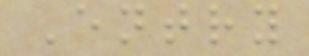Entry
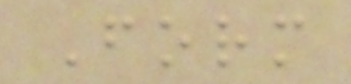Form
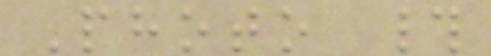Photo #
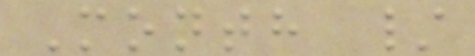Month /
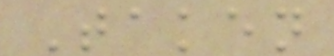Taken
